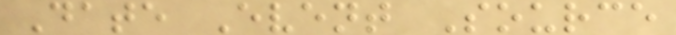Date Event Source
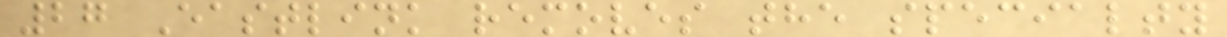27 Eastlink removes the specialty
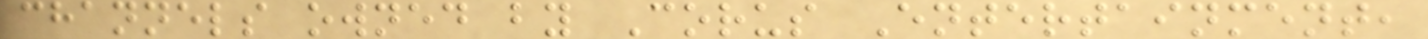channels owned by Corus Entertainment,
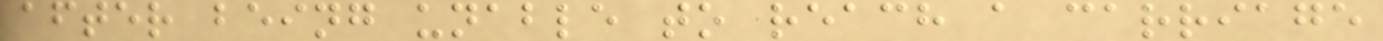after being unable to reach a carriage
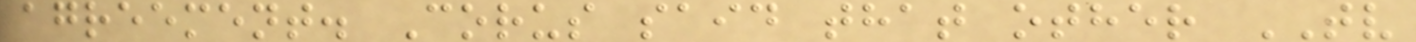agreement. Corus said that other TV
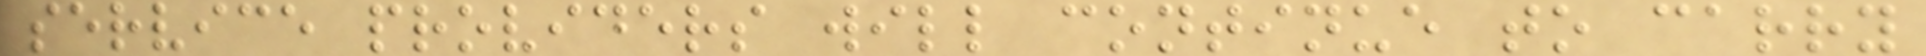service providers will continue to carry
